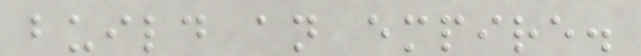build an empire.
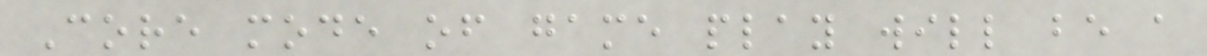Core mode of game play will be a
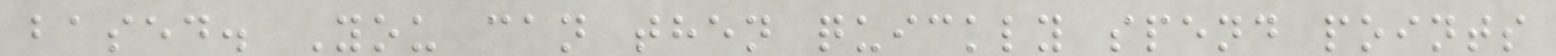based. You can then quickly spend points
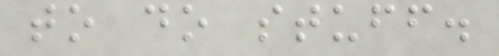to do stuff.
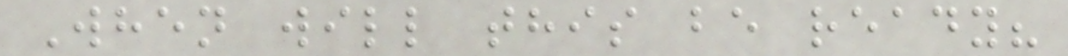When will this be ready?
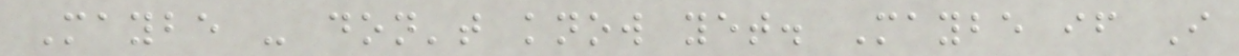Maybe - don't know yet. Maybe if I
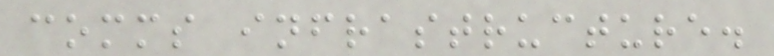comms infrastructure.
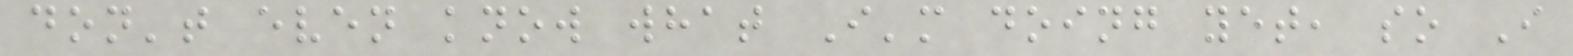don't even know what I'm doing yet, so I
